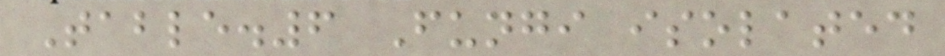Table.6 Fungi isolated
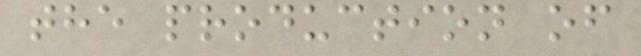the production of
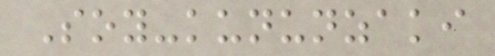Soy-kununzaki
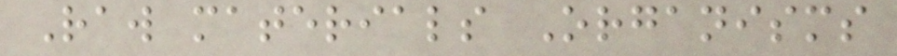Raw materials Organisms
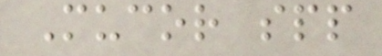Mucor spp
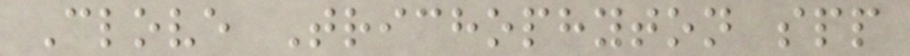Clove Trichophyton spp
